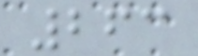263
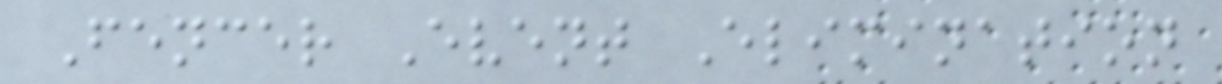Fencer Event Elimination
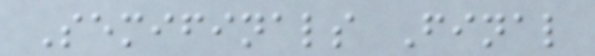Semifinals Final
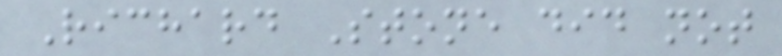Richard Stone did not
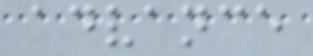advance
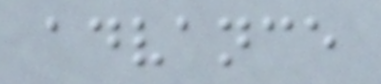advance
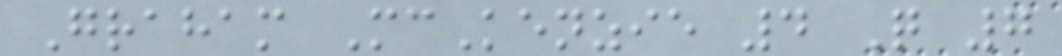Graham McKenzie 4 Q 7
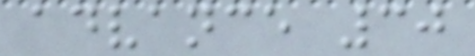advance 30
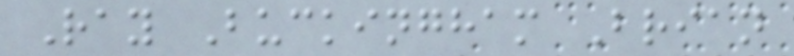Ray Buckingham Brian
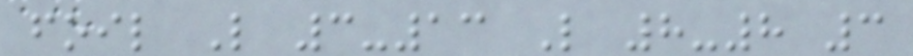foil L 3-13 L 8-8 3
